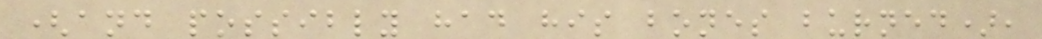(and possibly had his bones burned),
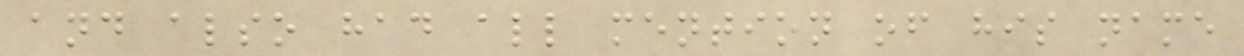and also had all mention of his name
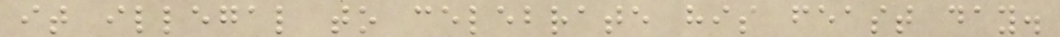it illegal to celebrate his feast day.
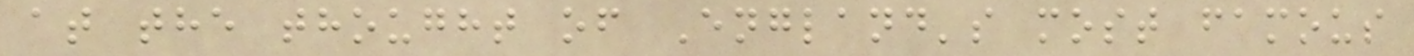at the thought of England's most famous
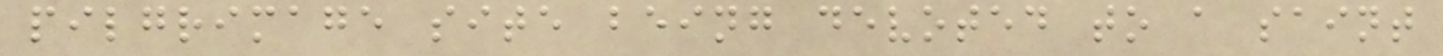pilgrimage site being devoted to a saint
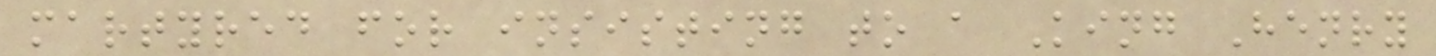martyred for insisting to a King Henry
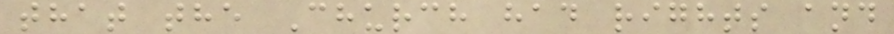that the Church had rights and
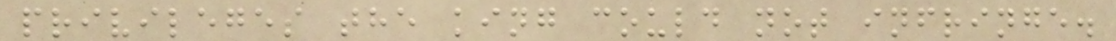privileges the king could not infringe.
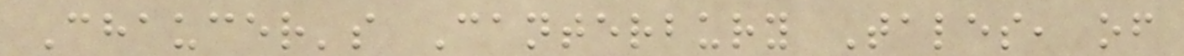Chaucer's Canterbury Tales, of
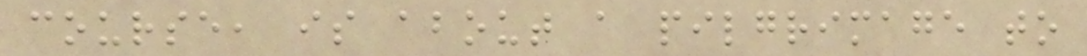course, is about a pilgrimage to
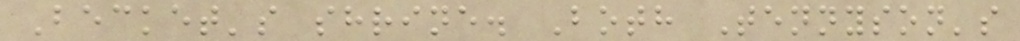Becket's shrine. Both Tennyson's
